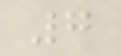7
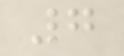7
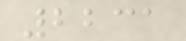2231
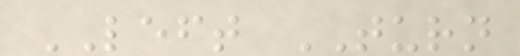LEFT TURN
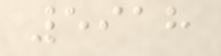5918
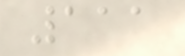111
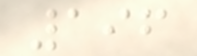196
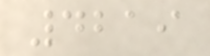4219
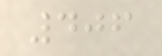406
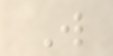W
